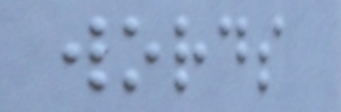words
